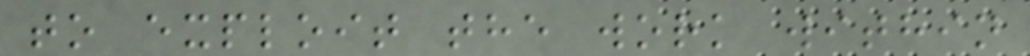to exploit the work within
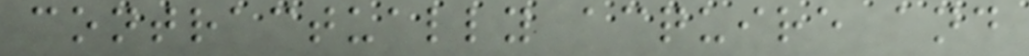contractually acquire and
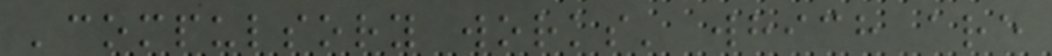'compulsory works' which are
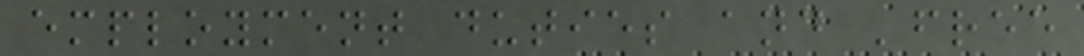employment duties and 'free
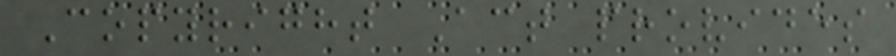Copyright Act provides
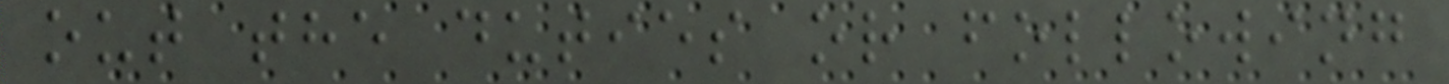out the duties or following
